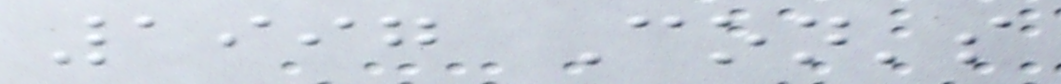1997 Con's
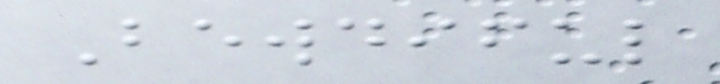Bewdiful
